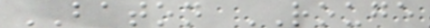BATON ROUGE
